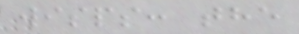wisps: the
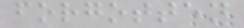forgotten
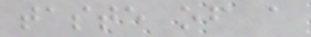taste of a
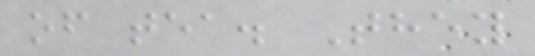of tea. They
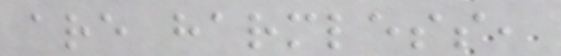are harmless,
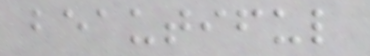beautiful
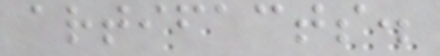artifacts.
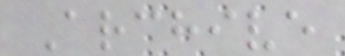Archive
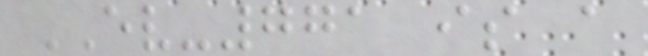EV-771 is a
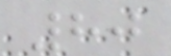80
